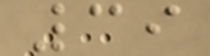39
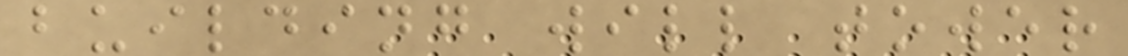building will tower
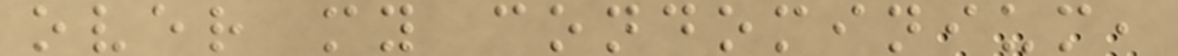over my condominium,
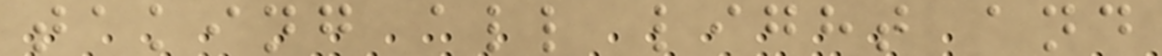taking all light and
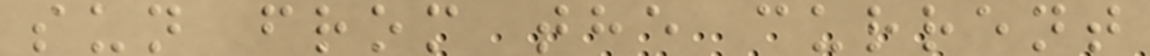sun from the current
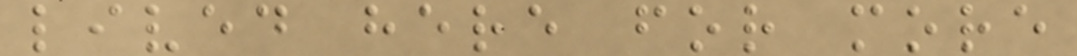lived here for more
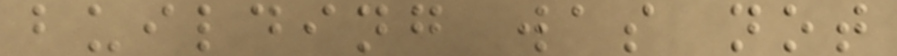building was not
